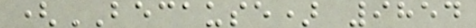(BECAUSE) 9854
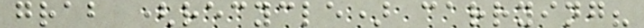grab (recycle) carrying?
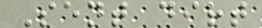Sent dirt
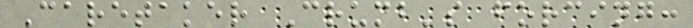Caretaker Crumb's forcing:
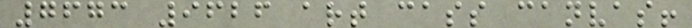7673 9626 art cass canvas!
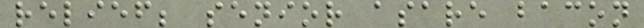relief; senior asare bacon
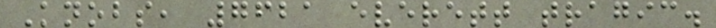Knobs, 7621 everett tragic.
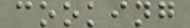cooking
